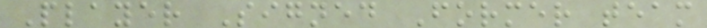Player Signed Former team
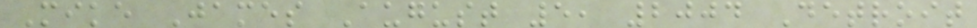Mike James August 5, 2004 Detroit
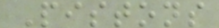Pistons
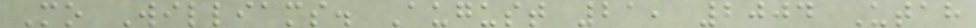Mo Williams. August 21, 2004 Utah
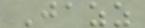Jazz
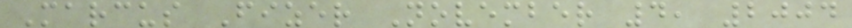Marcus Fizer November 4, 2004
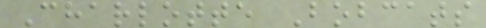Charlotte Bobcats
